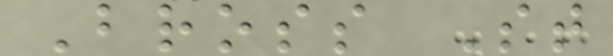Bross St
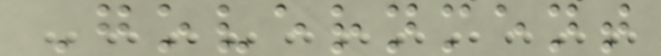Government
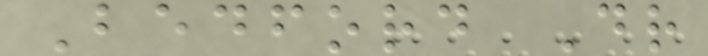Bedford Dr
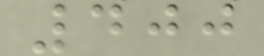400
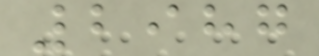2987
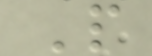P
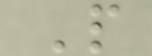P
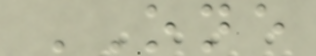ONE
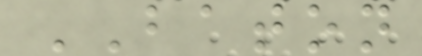BATON
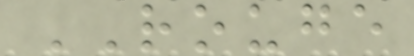ROUGE
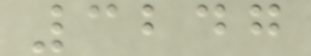3247
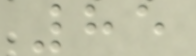85
